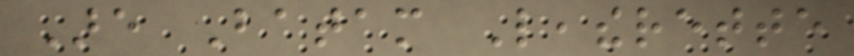Are Batam Leatherette
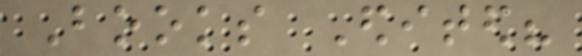Books Edited?
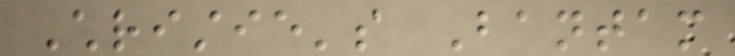Christie's Bantam
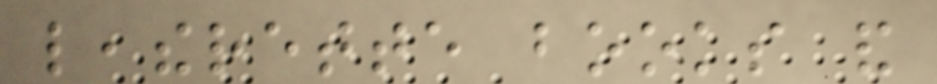leatherette books and
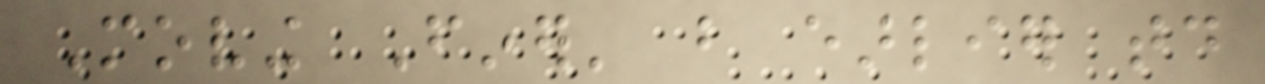Moving Finer' but earlier today
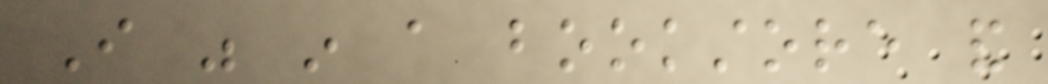I was in a bookstore and
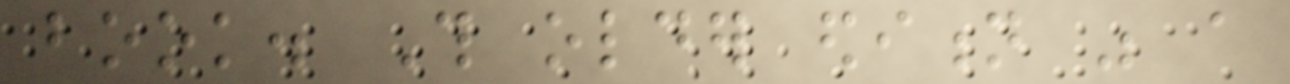book. This older edition was a
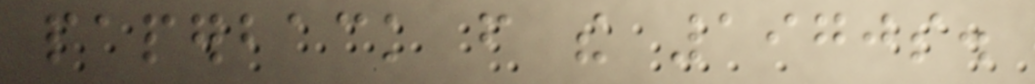paperback from the 1970s.
